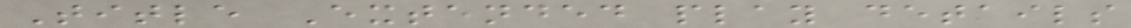Title Extended play details
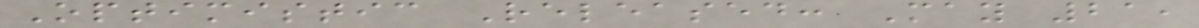Optimistic Released: May 21,
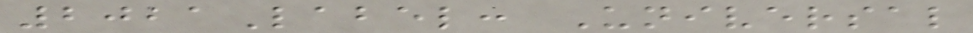2021Label: Universal
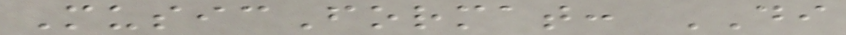MusicFormat: DI
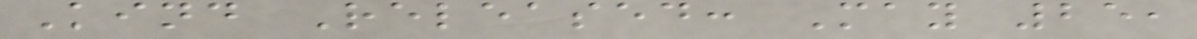Kind Released: May 25,
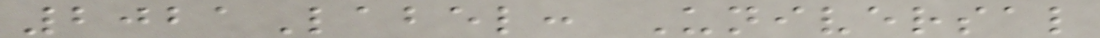2021Label: Universal
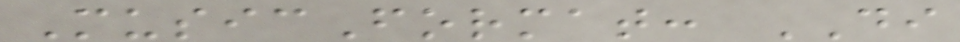MusicFormat: DI
